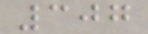307
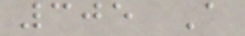305 A
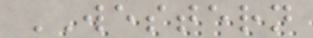WESTERN
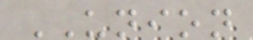UNION
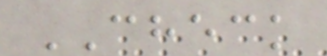CHECK
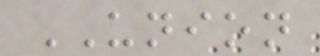UNION
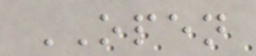OPEN
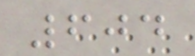604
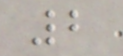2
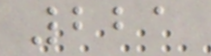221
